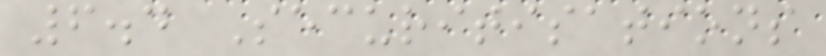6.4 Securitisations
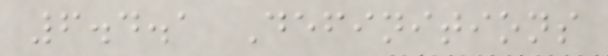6.4.1 Definitions
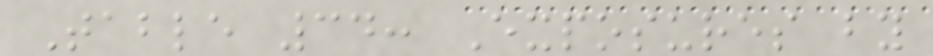Table 34: Exposures by
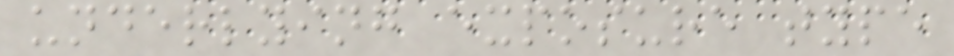underlying exposure type
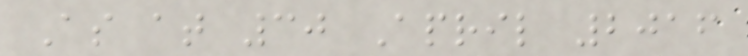As at 30 April 2016
